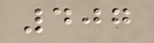407
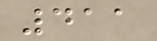411
